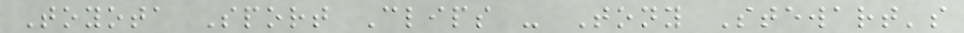Toyota Sport Clips - Tony Stewart's
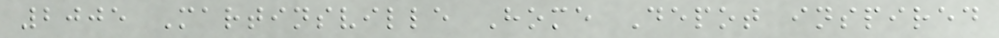2005 Martinsville Home Depot inspired
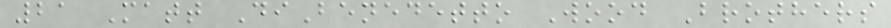21 Matt DiBenedetto Wood Brothers
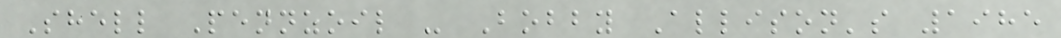Shell Pennzoil - Bobby Allison's 1985
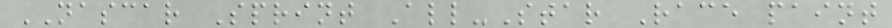NASCAR Sprint All-Star Race paint
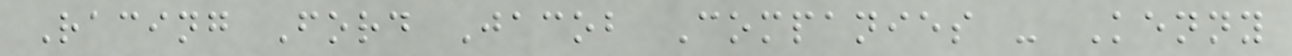Racing Ford Jacob Companies - Kenny
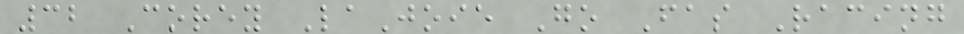32 Corey LaJoie Go Fas Racing
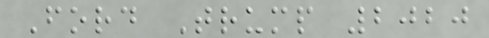Ford Trump 2020
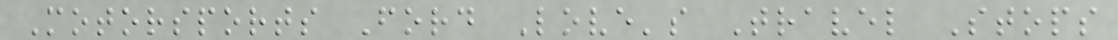Motorsports Ford Love's Travel Stops
